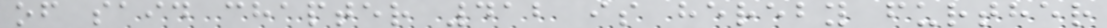of said chapter 412 is hereby further
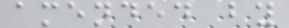amended by
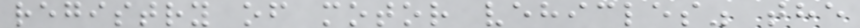registry of motor vehicles" the
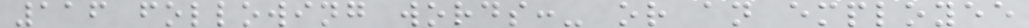116 following words:- or an employee
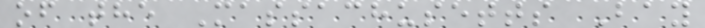of the Massachusetts Bay
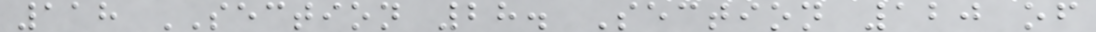118 SECTION 28. Section 120 of
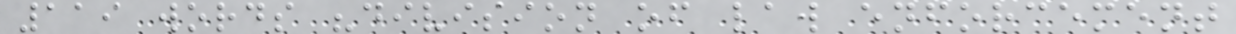119 words "division of law enforcement
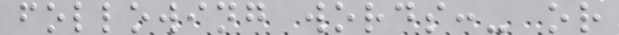following words:- or
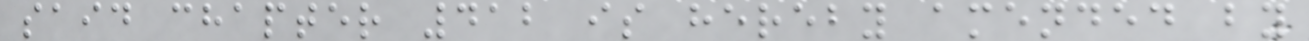said chapter 412 is hereby amended by
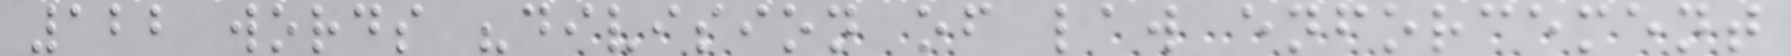122 words "division of law enforcement
